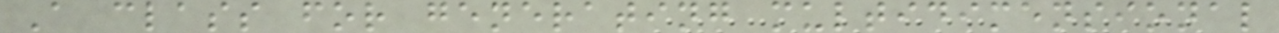A class for generating multidimensional
